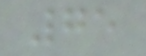75
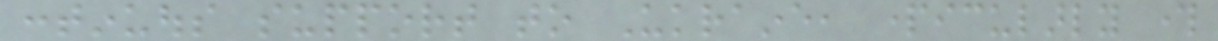continuous support to Ukraine, particularly through
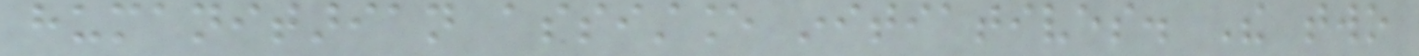humanitarian assistance initiatives. The two
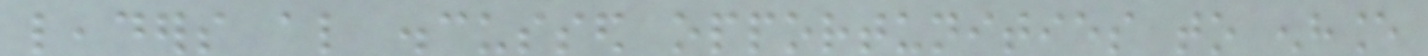leaders also discussed opportunities to enhance
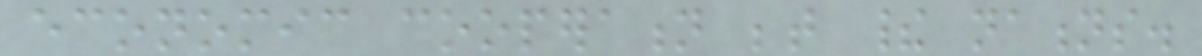economic cooperation between their nations.
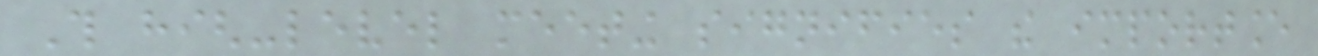This high-level meeting signifies the importance
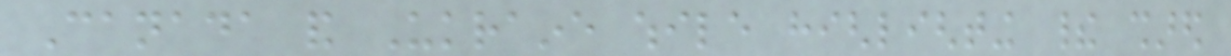Canada and Ukraine while highlighting their shared
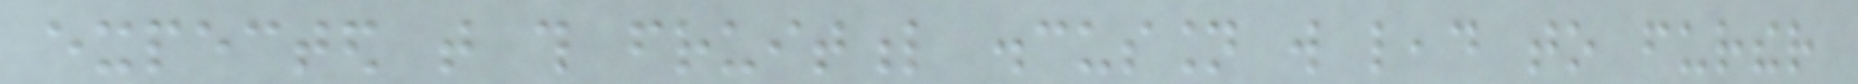expected that this fruitful discussion will lead to further
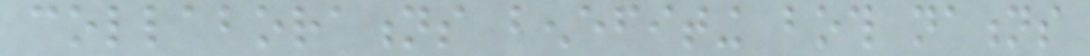collaborations benefiting both nations
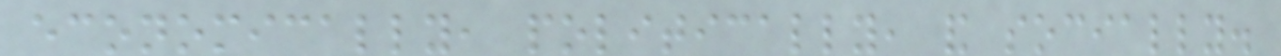economically, politically, and socially.
